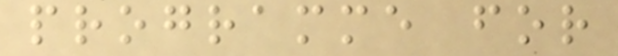programme for
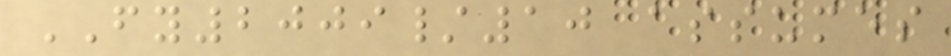FY2009/10 assumes
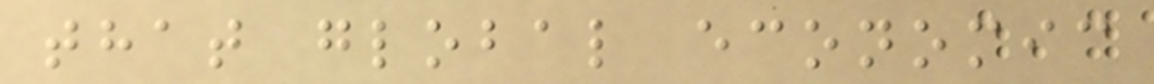that global economic
